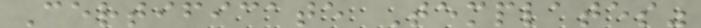Certificate Templates"
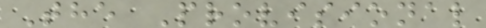The Provisional
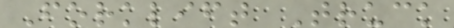Forklift Truck
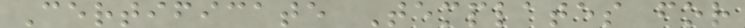Certificate Templates for
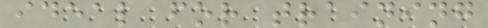ideal for training
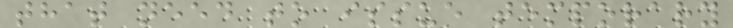that need to issue temporary
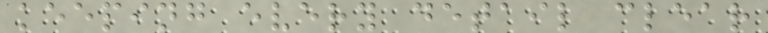keeping every detail clear
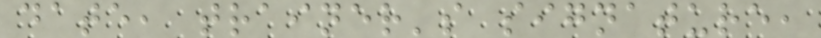date, trainer's signature,
